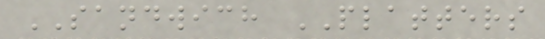SANDWICH PLATTERS
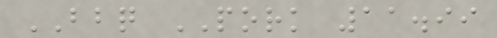BBQ PORK 11.99
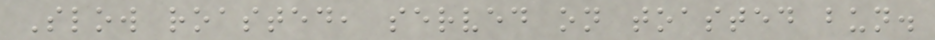Slow roasted, served on toasted bun.
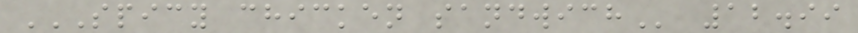SPICY CHICKEN SANDWICH 12.99
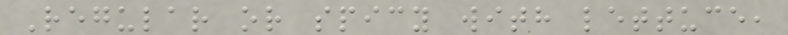Regular or spicy with lettuce,
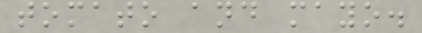tomato and mayo.
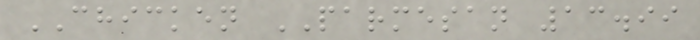CHICKEN PARMESAN 13.99
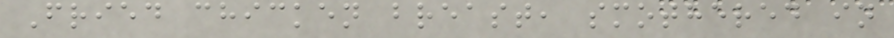Fried chicken breast, smothered in
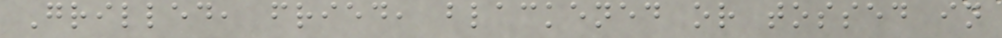Grilled, fried, blackened or tossed in
